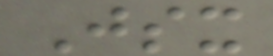Jsx
